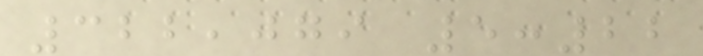322,079 5:22
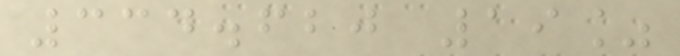334.620 19%
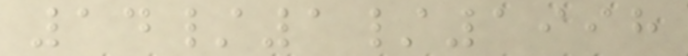14/1/1998
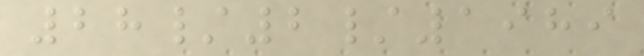28/2/1989
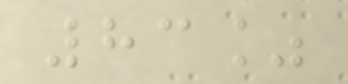83%
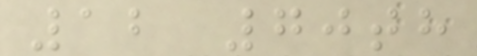12 70th
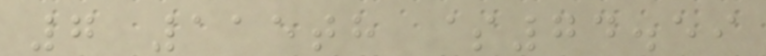7 115th $74.59
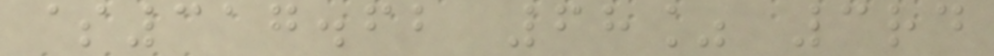$317.62 68% 3rd
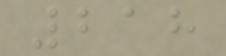218
